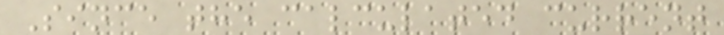Since the calculated current
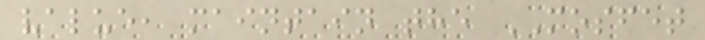value, maintain the MOSFET
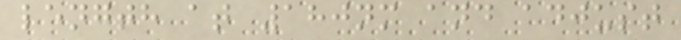length at 180nm and adjust
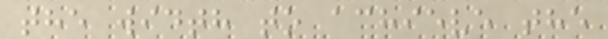the width to achieve the
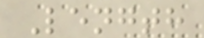Length
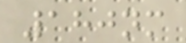180nm
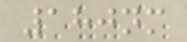180nm
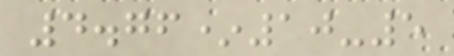4.76*10-5
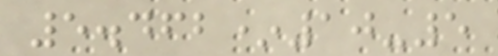5.462*10-5
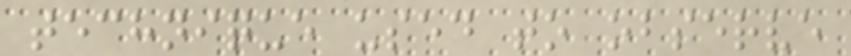technique used to observe
